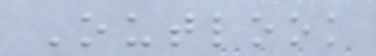Outlook
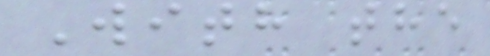With the
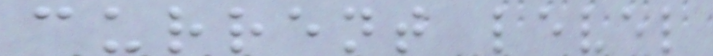current level
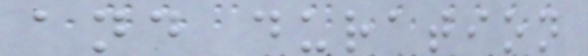and duration
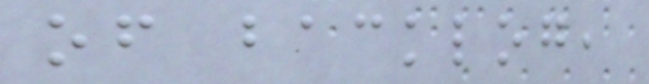of backlog,
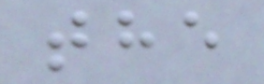the
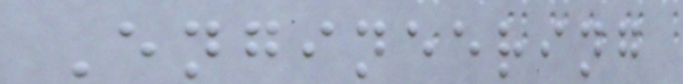Engineering
